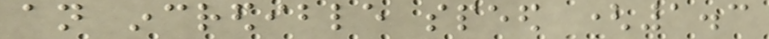an incredible speed (1.3
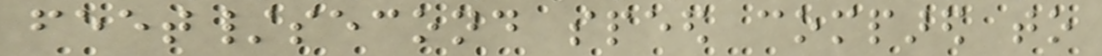feet/second speed compared to
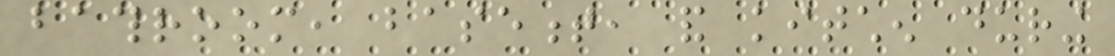bathroom, basement, and kitchen during
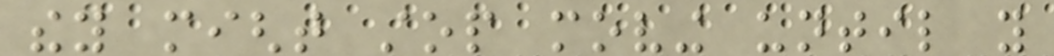they might stop moving until you
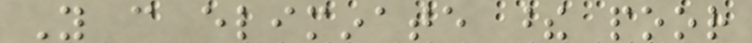You can eliminate these poor
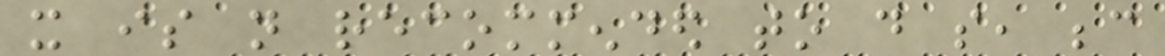it is not recommended to do so, because
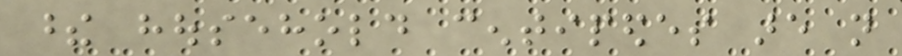these household centipedes are not
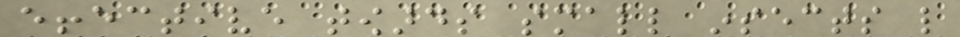effective towards small insects like
